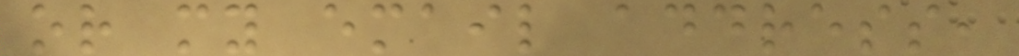or my email address,
